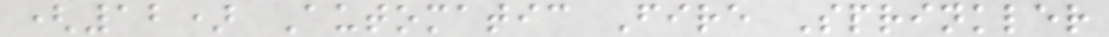(12) Automatic Fire Sprinkler
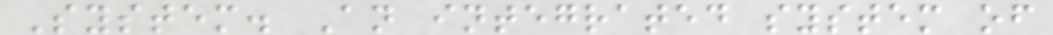System. An integrated system of
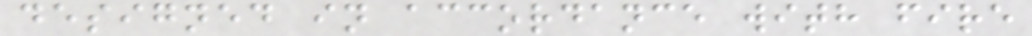designed in accordance with fire
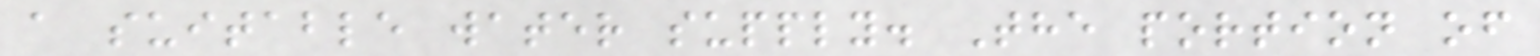a suitable water supply. The portion of
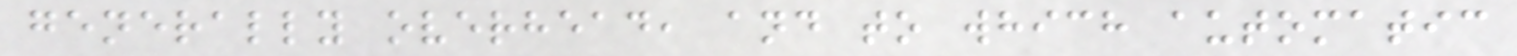generally overhead, and to which automatic
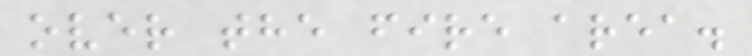over the fire area.
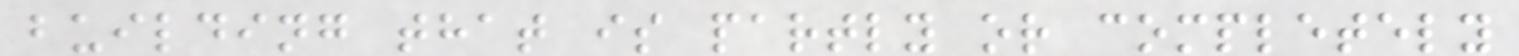building that is partly or completely
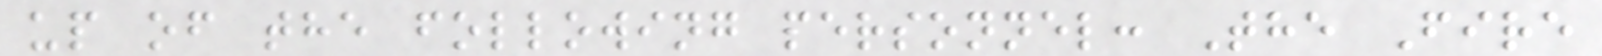up of the following personnel: The Fire
